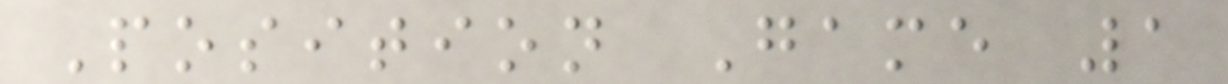Position Game 1
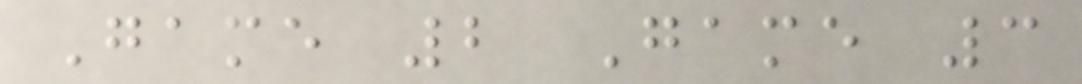Game 2 Game 3
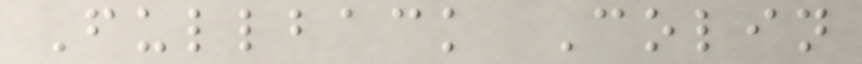Fullback Colin
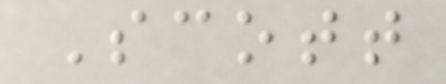Scott
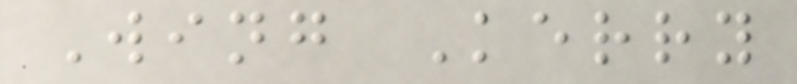Wing Kerry
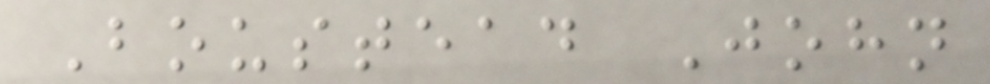Boustead John
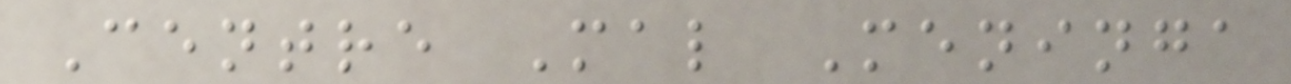Centre Mal Meninga
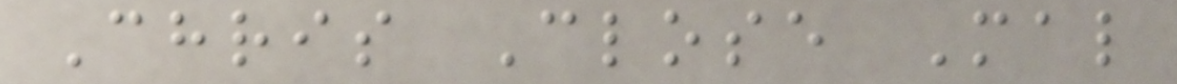Chris Close Mal
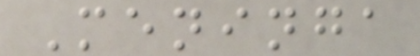Meninga
